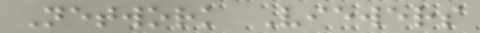Network Viewers
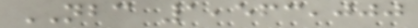NBC 1,563,000
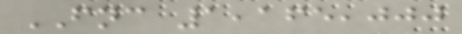FNC 1,165,000
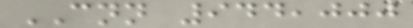CNN 944,000
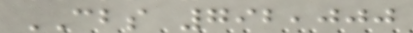CBS 792,000
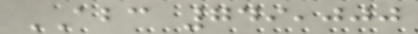ABC 749,000
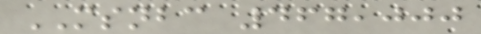MSNBC 467,000
